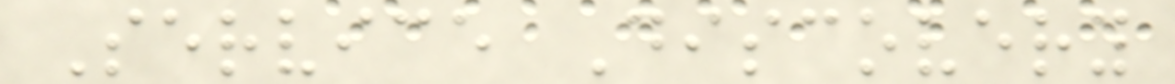Service Discovery
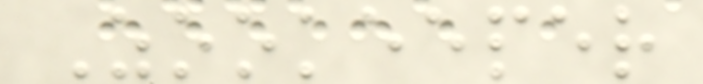Zookeeper
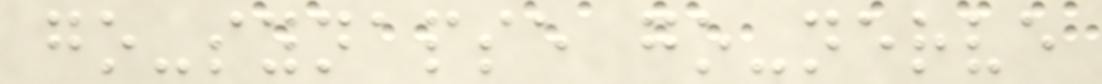go-synapse go-nerve
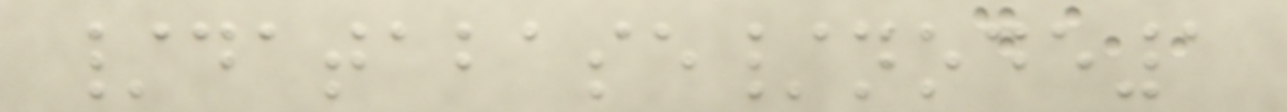/database/node1
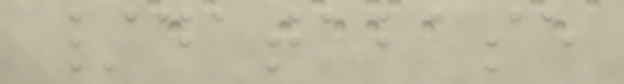/database
